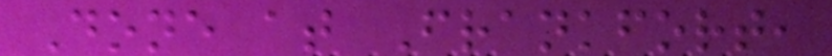Done at Frankfort,
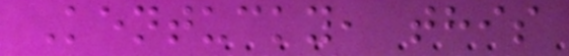Kentucky, this
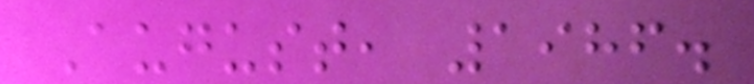August, 1986.
